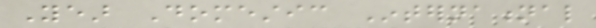Year Domestic International
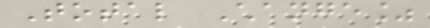Total Change%
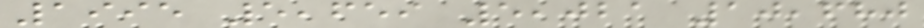1995 5,659 5,021 10,680
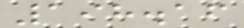198.16
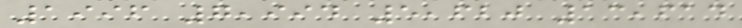1996 7,994 5,620 13,614
